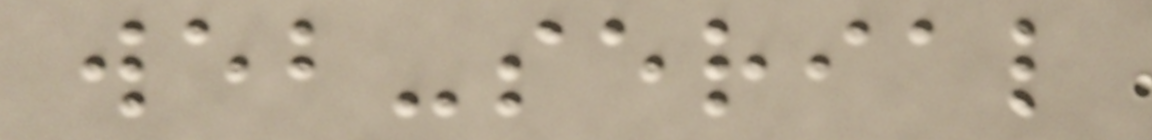web-serial
